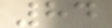84
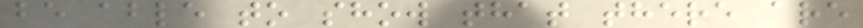be able to show that there are
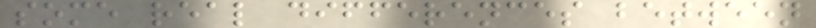some real differences between
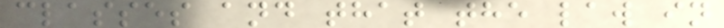classes and that the law in
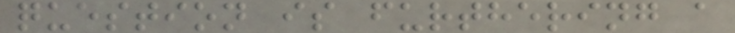question is furthering a
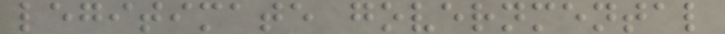legitimate governmental
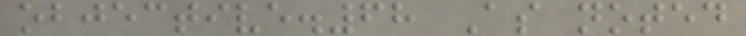objective.68 As noted
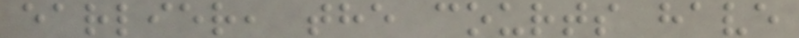earlier, the courts have
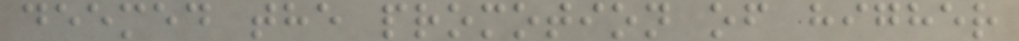deemed the promotion of higher
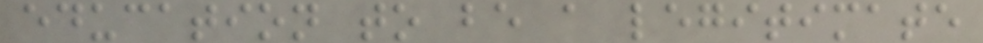education to be a legitimate
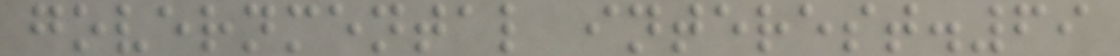governmental interest.69
